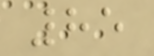85
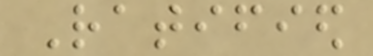Ratified
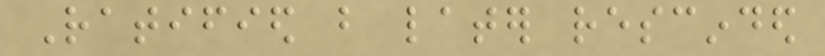Ratified but later rescinded
